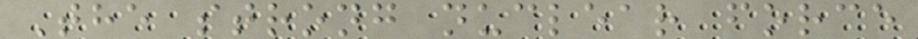The strong nuclear force
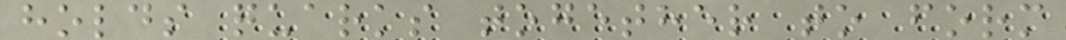holds quarks together to form
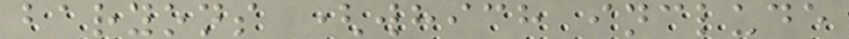baryons (which include
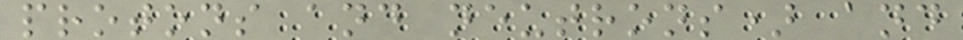protons and neutrons) and
